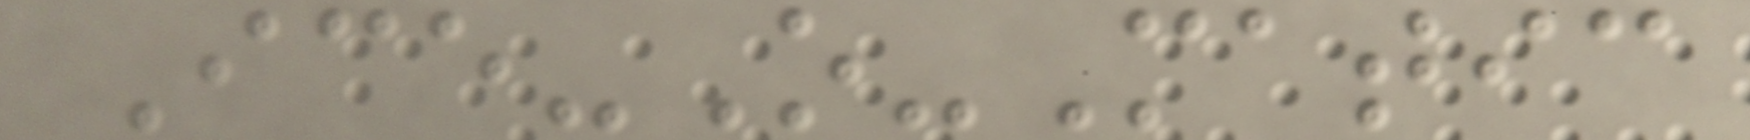Ice-O-Matic
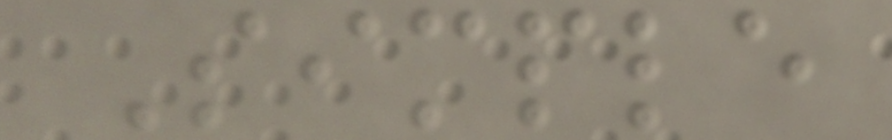Simple
